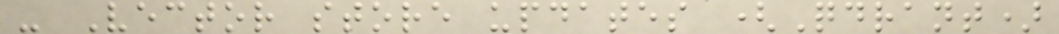- Vector store updates (Qdrant)
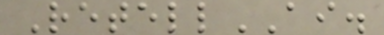RetellAI.
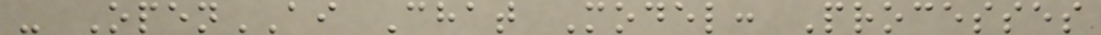- OpenAI Chat Model: Processes
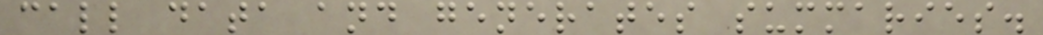call data and generates summaries.
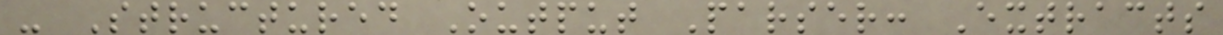- Structured Output Parser: Extracts
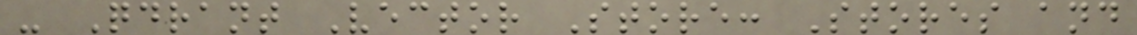- Qdrant Vector Store: Stores and
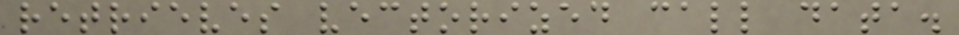retrieves vectorized call data.
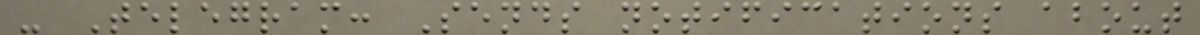- Telegram: Sends notifications about
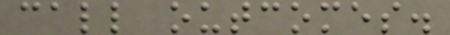call outcomes.
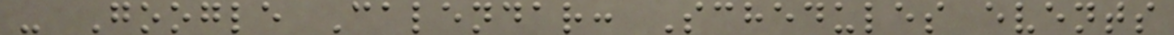- Google Calendar: Schedules events
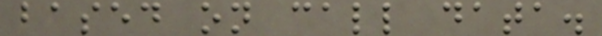based on call data.
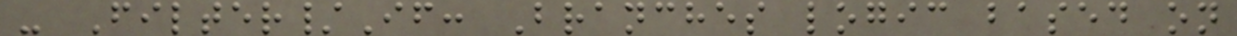- Filter/If: Branches logic based on
